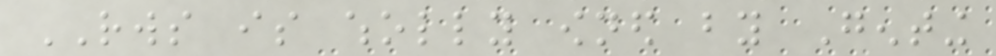RWS is wholly owned by Genting
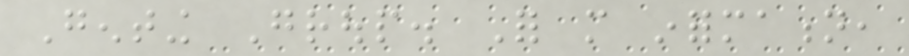Genting Group. For more information,
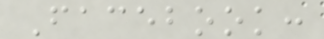Facebook:
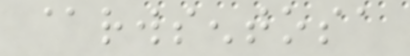@rwsentosa
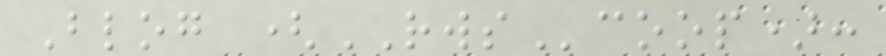Blog (RWScoop):
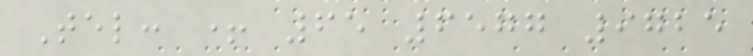Tel: + 65 6577 9725
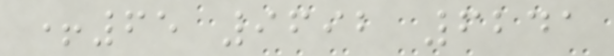+65 9692 6241
